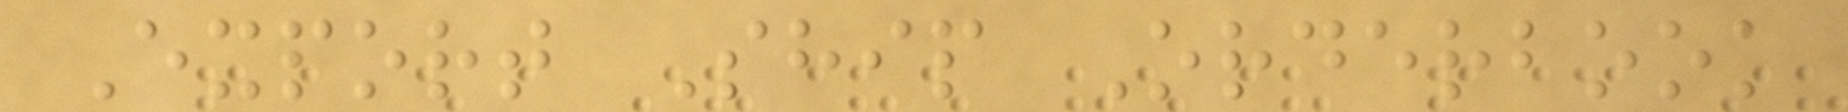Export Ship Orderbook
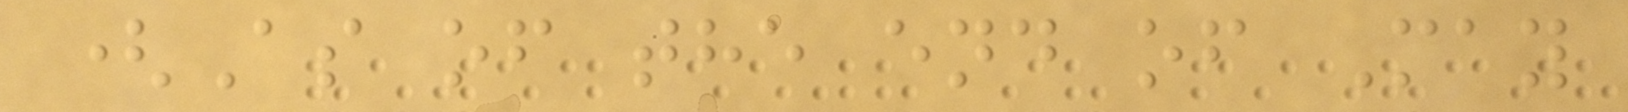(As of the end of May
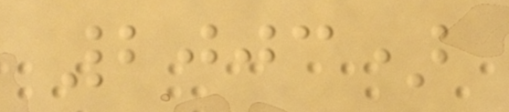2003)
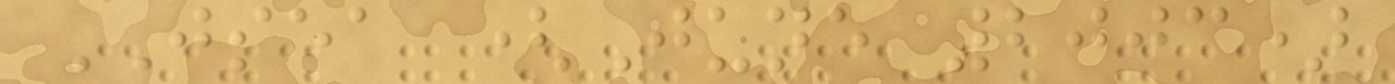JSEA (June 2003)
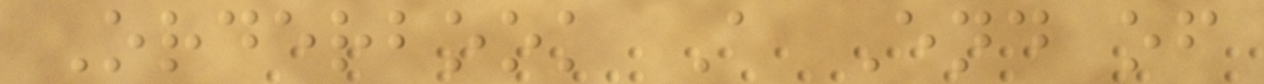Orderbook A End of
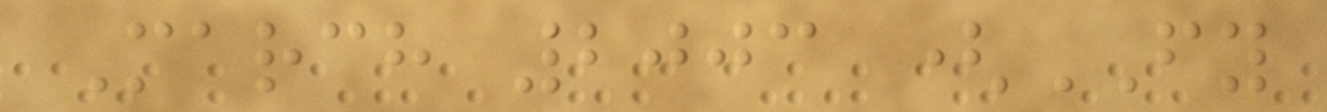March 2003 (FY
